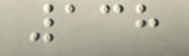138
